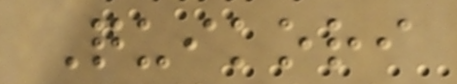Quikori
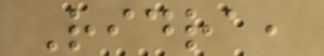Ridra,
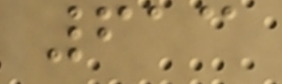613
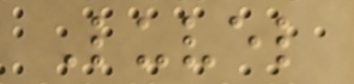Luvel
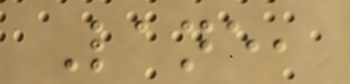Lane,
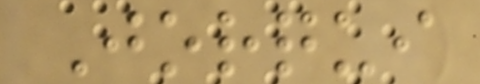Jorqui
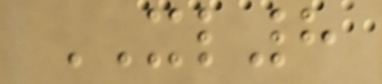XL8
